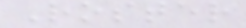Roster
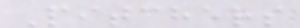Pitchers
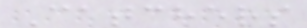Catchers
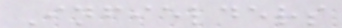Infielders
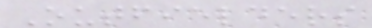Outfielders
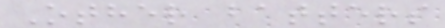Other batters
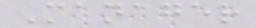Manager
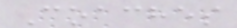Coaches
